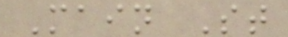Main St
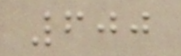600
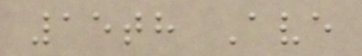15th Ave
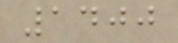1400
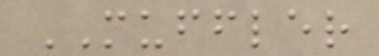MUFFLER
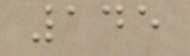145
